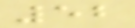52
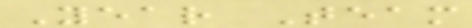Year Team
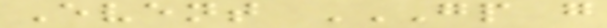Event GP G
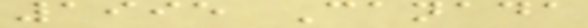1995 Canada
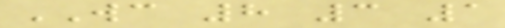WC 8 3 1
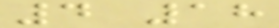4 18
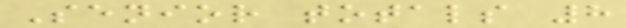Senior totals 8
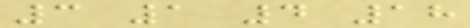3 1 4 18
